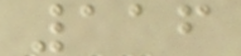116
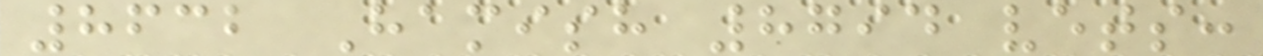8632 Hamish 8794 vets:
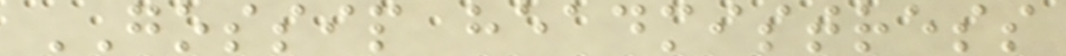GOSSIP headmistress
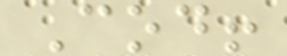Cod!
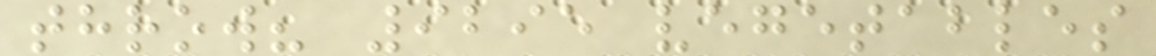throw? 9295 vegetables
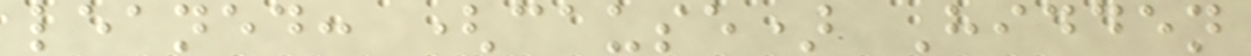leaned: (cause) Hidden
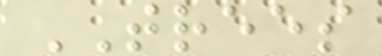TREES
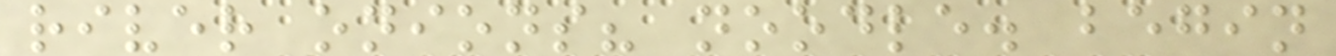river onions? noodle. begin
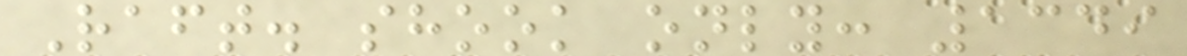Raft. shook only: 1349
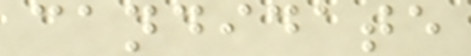candidate
